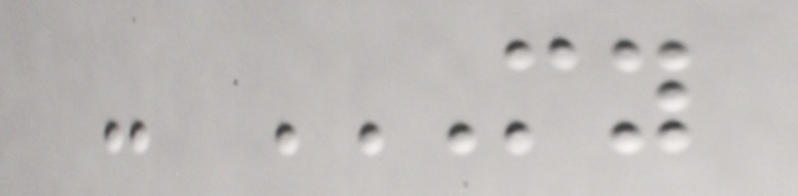- MY
